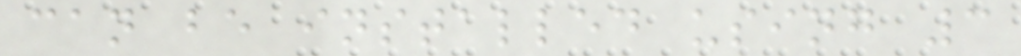can be installed using 3
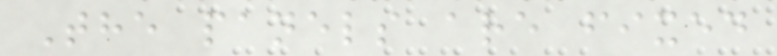The panels are fixed
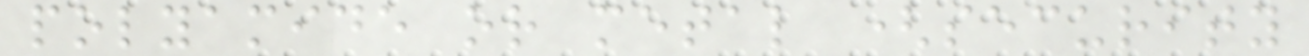polyamide or metal (security
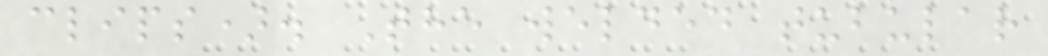clips). The welded tubular
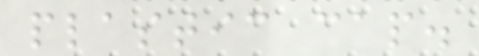plastic cap.
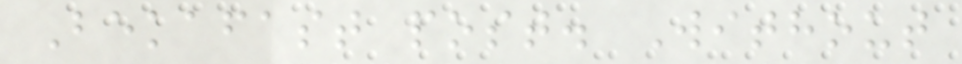Bekafast post. Without
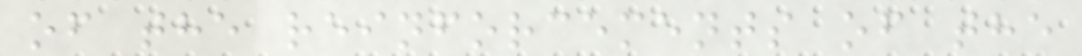of the reinforcements of the
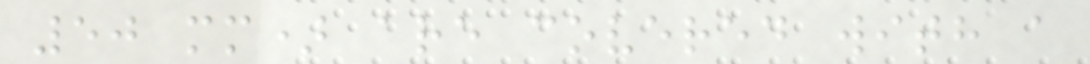50 mm) are covered with a
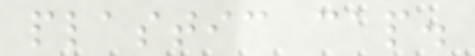plastic cap.
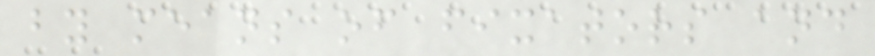by means of fixators and
